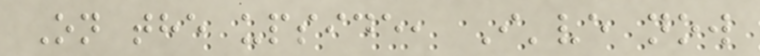On the upside, I've now
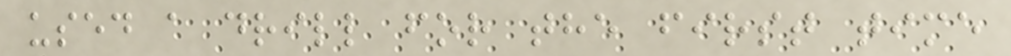used a drill for the first time
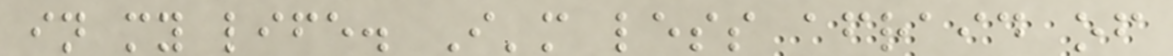in my life. I'm less afraid of
